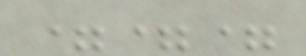===
